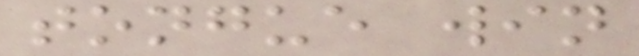tongue win
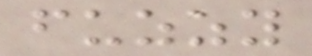fuzzy
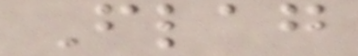Flag
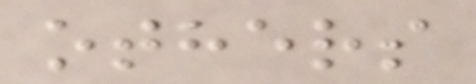others
